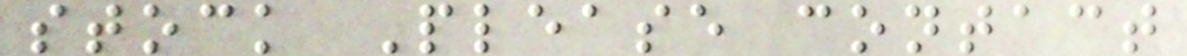stock Please contact
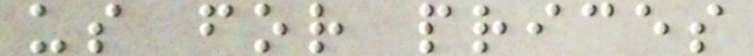us for prices
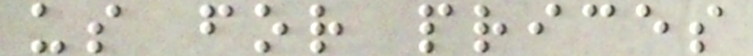us for prices
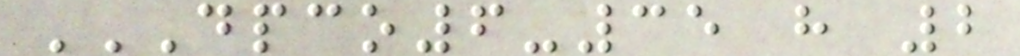DPCO6-35 H 2
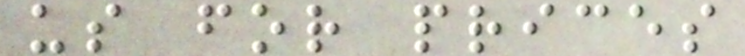us for prices
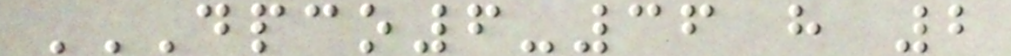DPCO6-36 H 2
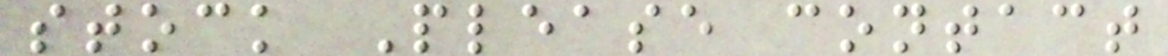stock Please contact
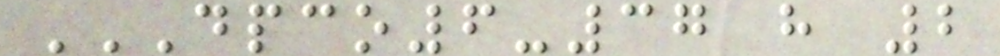DPCO6-37 H 2
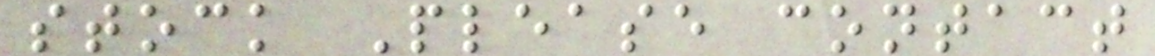stock Please contact
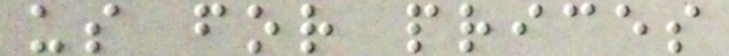us for prices
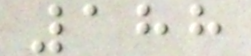188
